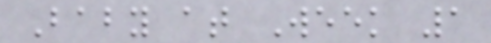Baby at Week 1
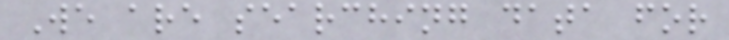We are searching data for
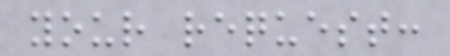your request:
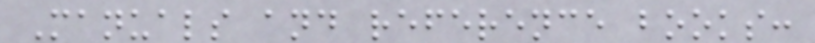Manuals and reference books:
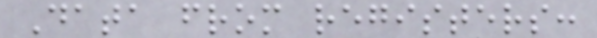Data from registers:
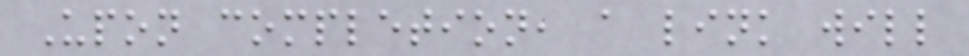Upon completion, a link will
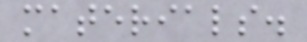materials.
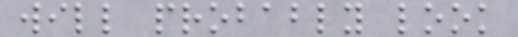will probably look
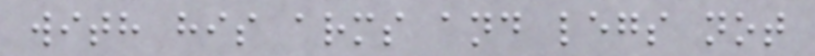with his arms and legs not
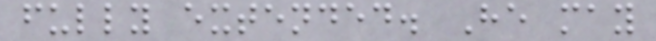fully extended. He may
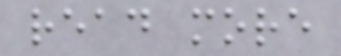read more
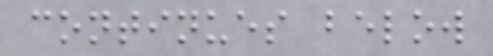continues below
